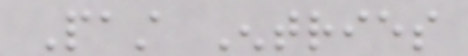Past Entries
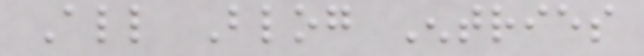All Blog Entries
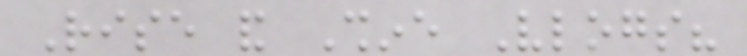Rise and Shine Vlogs?
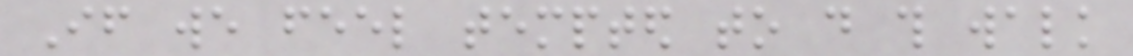If we feel tempted to do this walk
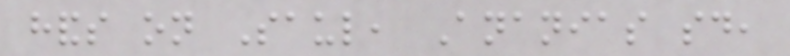hands on Saul, Ananias said,
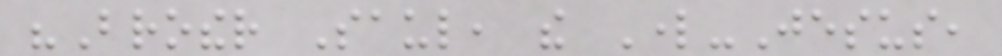"Brother Saul, the Lord-Jesus,
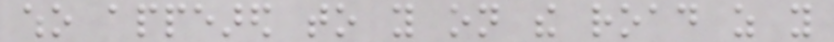who appeared to you on the road as you
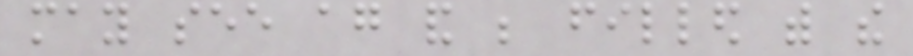may see again and be filled with the
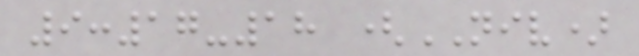9:17-18 (NIV)
